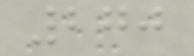270
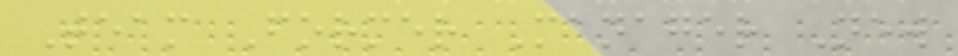Team Former Manager New
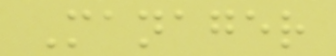Manager
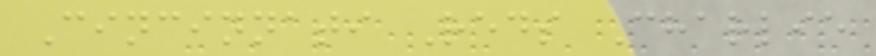Cincinnati Reds Charlie
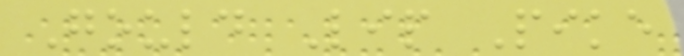Gould Lip Pike
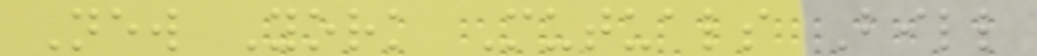New York Mutuals Bill
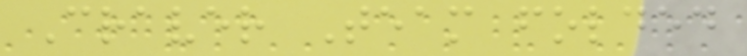Craver Team folded
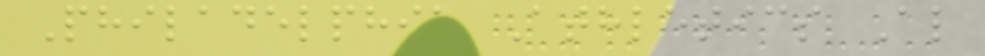Philadelphia Athletics Al
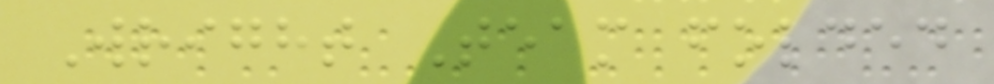Wright Team folded
